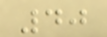40
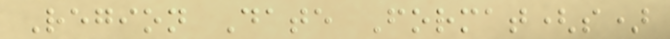Region Date Format(s)
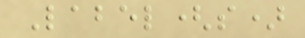Label(s)
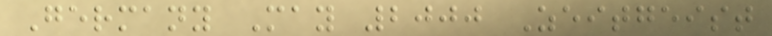Germany May 2000 Zeitgeist
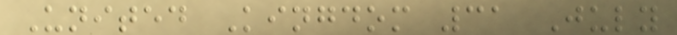United Kingdom 31 July
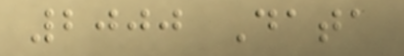2000 Data
